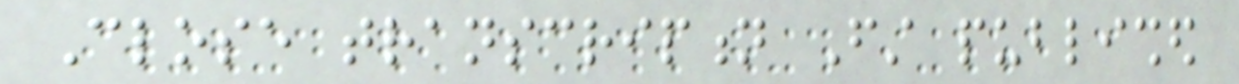Close transcription First published
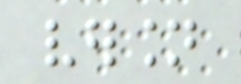version
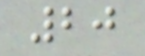20
